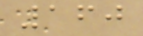160
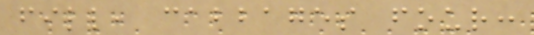fill, cabbages four:
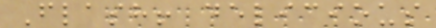Flash! delicious
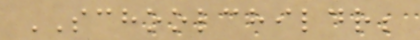SCHOOLCHILDR;
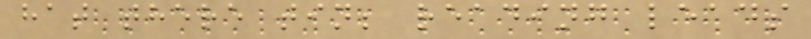hat there tin; reading leads
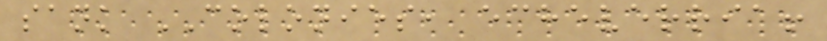sank COLONIES, echeverria!
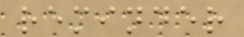reminder
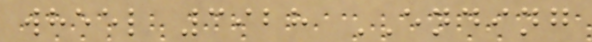wheel 3928 ENDING
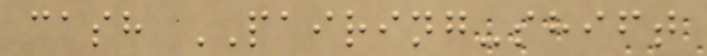cash PAIRING-shift
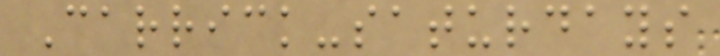Carrick-saturdays
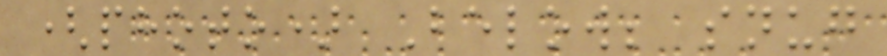(photo) Below; snug
